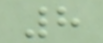8
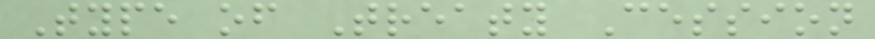Type of Treaty Cession
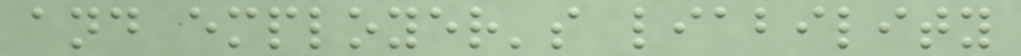and employer's liability
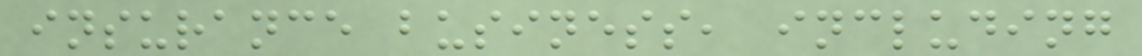insurance business, including
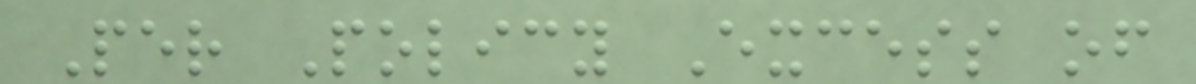Per Policy Excess of
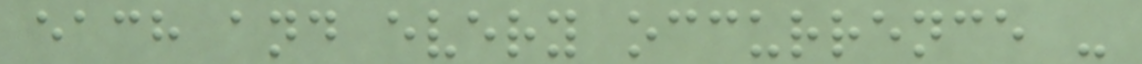each and every occurrence -
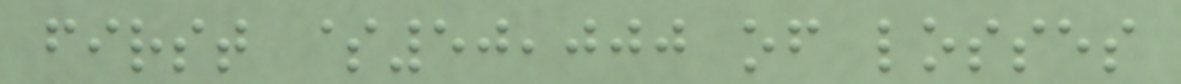first $50,000 of losses
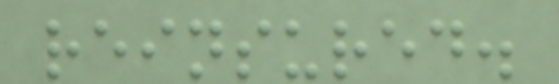reinsured.
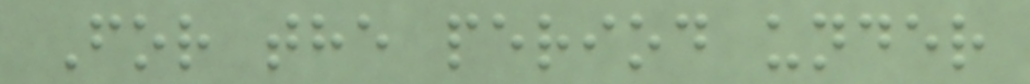For the period under
